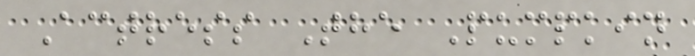Actress The Pumpkin
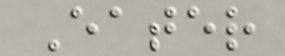Eater
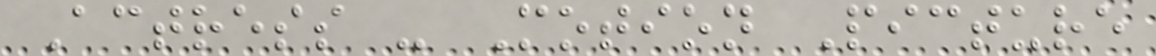Actress - Motion Picture
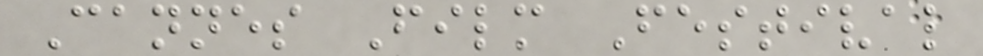Cannes Film Festival
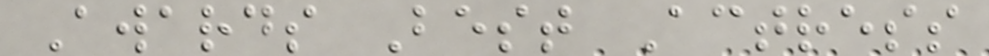Awards Best Actress
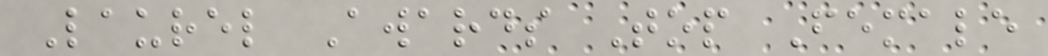Laurel Awards Top Female
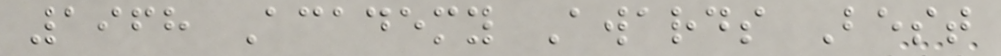1968 Academy Awards Best
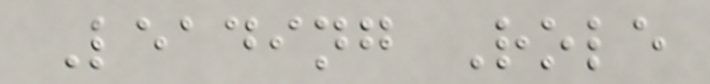Leading Role
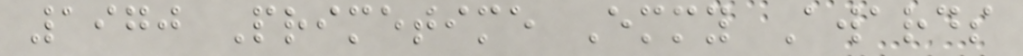1970 Primetime Emmy Awards
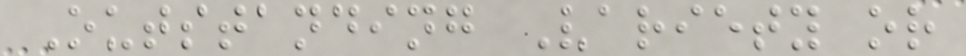Outstanding Variety or
